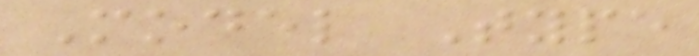Model Type
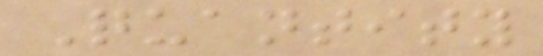Quantity
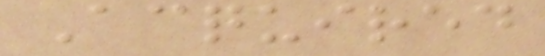Acquired
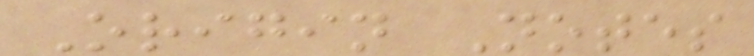Origin Notes
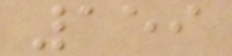159
